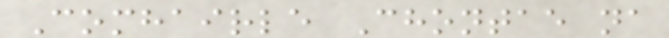Comhairle Chontae na
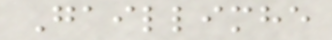Gaillimhe
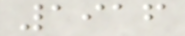1916
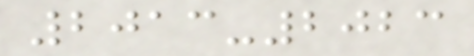2013-2023
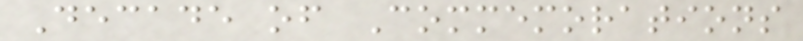Decade of Commemorations
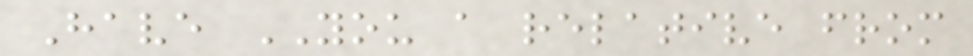Have YOU a relative from
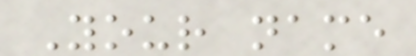Your name
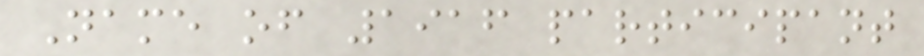Name of 1916 participant
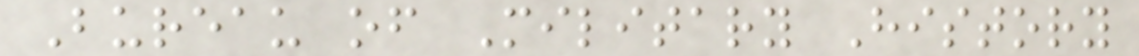Bureau of Military History
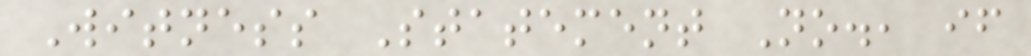Witness Statement No., if
